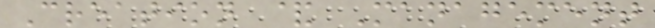Creation & Management
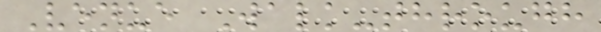Venue Walk-through
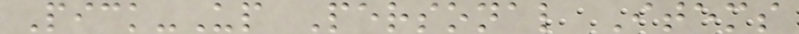Pick-Up Personal Items
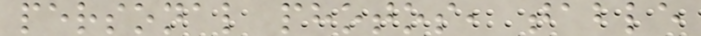personal photos, table
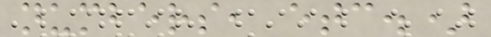numbers, etc.)
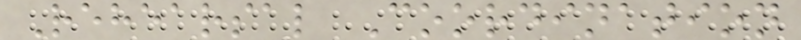Rehearsal Coordination
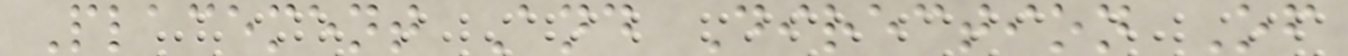Placement And Direction Of
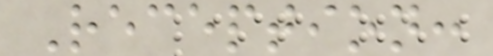Reception:
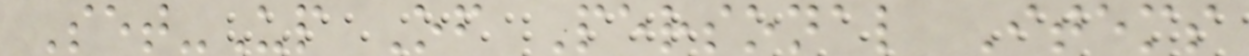Set-Up Of Personal Items
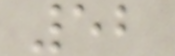52
